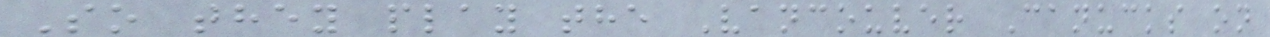So they play the Vancouver Canucks on
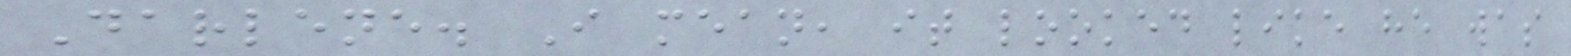Darlene. I mean, it looked like he was
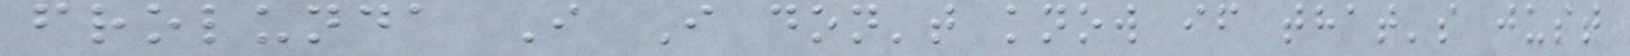frolunda I I don't know if that's just
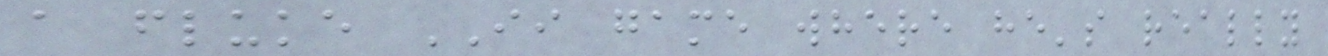a fluke II game where he's really
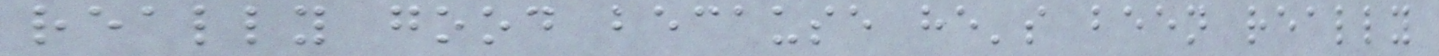really good because he's been really
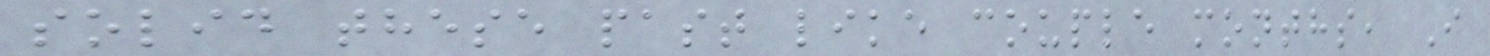solid these past like couple months, I
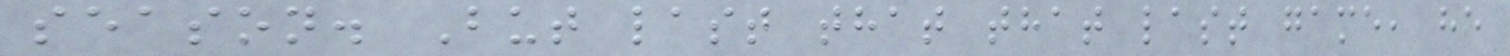season. But last that that last game, he
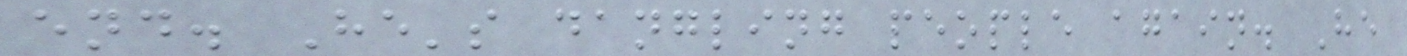end. He's dangling people again. He
